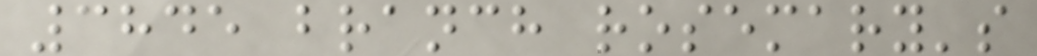3845 branch rosemary's
